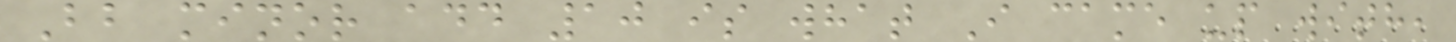Bb minor add 10 is what I came up with,
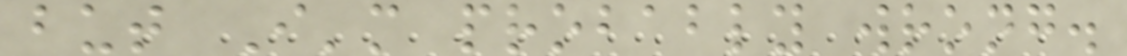but I'm probably wrong.
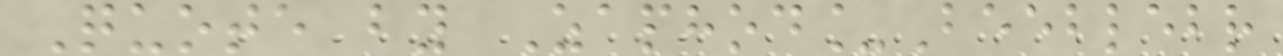Quote by Zaphod_Beeblebr
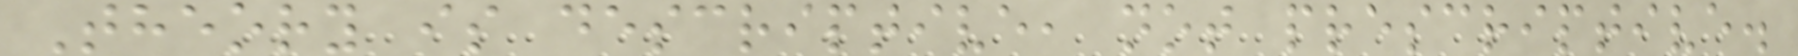Theory is descriptive, not prescriptive.
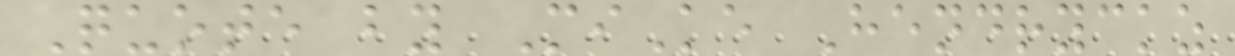Quote by MiKe Hendryckz
